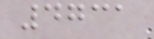4731
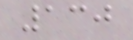130
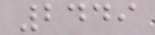2449
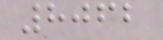8062
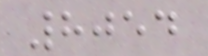8054
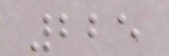225
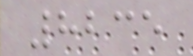8235
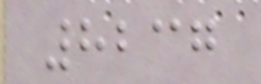8237
